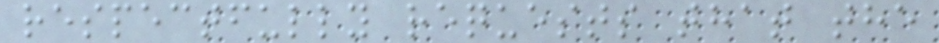respectfully requests that the
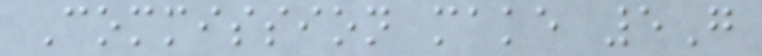Commission make 5G
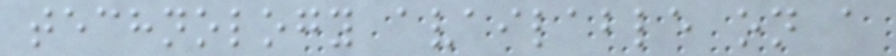technology available on a
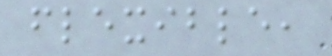flexible,
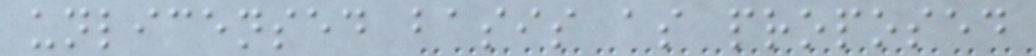unlicensed basis as proposed
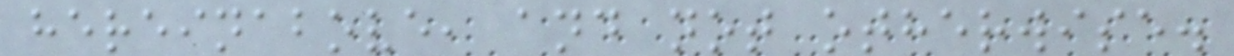hereinabove, and not otherwise.
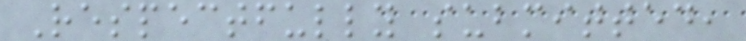Respectfully submitted,
